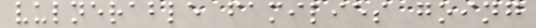vulnerable families going
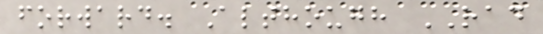forward. Although RAD
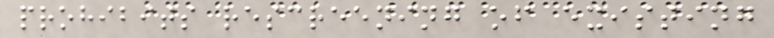prohibits rescreening of existing
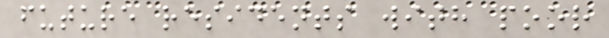future residents with poor
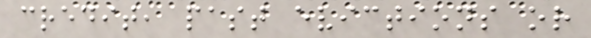credit, past evictions or
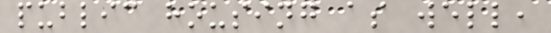public housing as well,
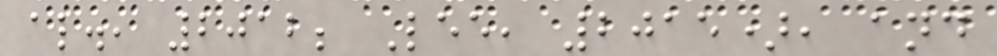al., 2012; Lee, 2015), and
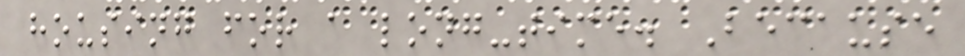housing for a long-time. Because
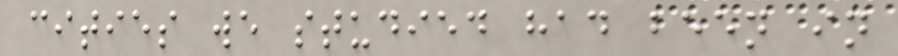cities we studied had been in
